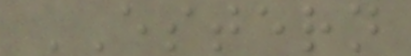ESTERN
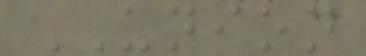UNION
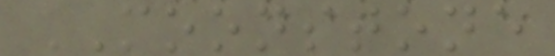MOONSTONE
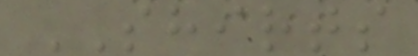SHIRTS
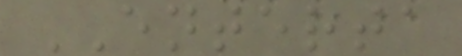ENTERTA
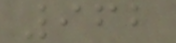962
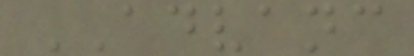ADVANC
